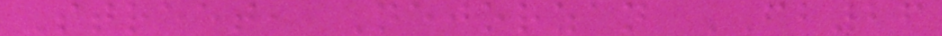Street, Nejorzan FB26
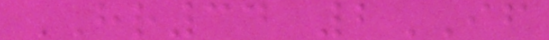HR34 2IF
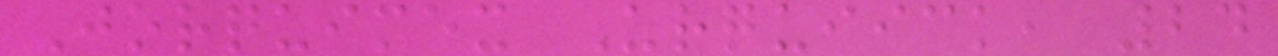Jorquimex Urquiick, 24
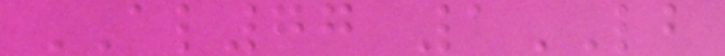AL77 1LB
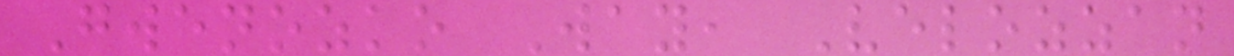Gwenozko Way, Velozzan
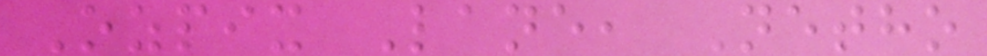Ozpix Lane, Netho
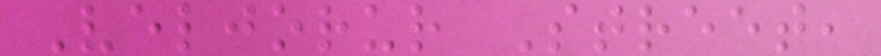Veljorur Street,
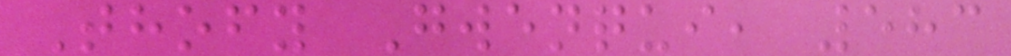Thofy Gwenqui, 583
